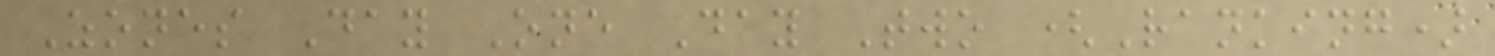Zones Day One Day Two (Ranking)
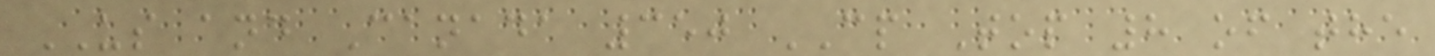US and Canada 350 CP Top 8 of the
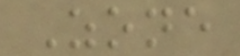Zone
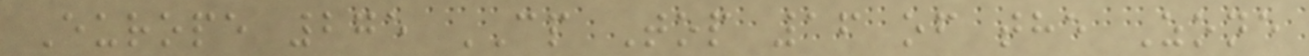Europe 275 CP Top 16 of the Zone
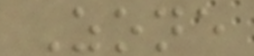Zone
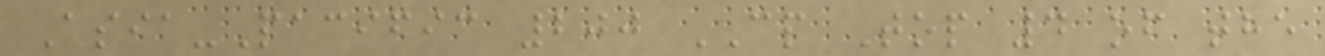Asia-Pacific 200 CP Top 4 of the
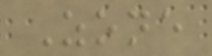Zone
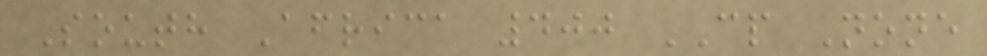South Africa 400 CP None
